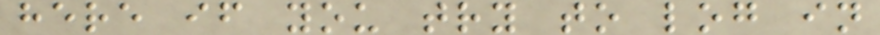here if you try to log in
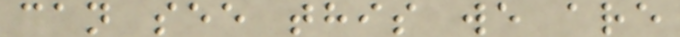can see this we are
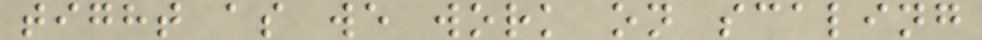tight as we work on scaling
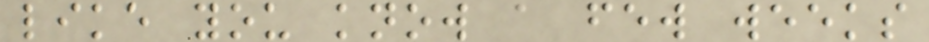like you know a few weeks
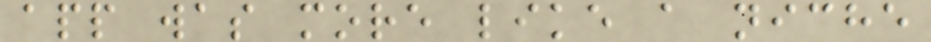app was more like a niche
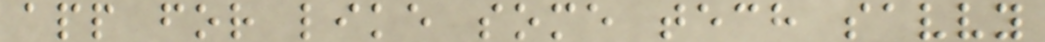app for like some tech savvy
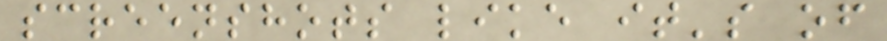screenshots like it's of
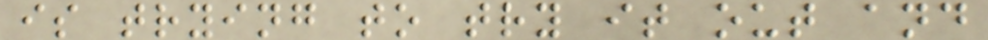is trying to try it out and
